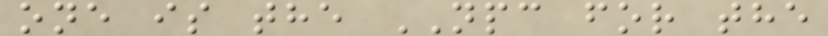one is the NPC for the
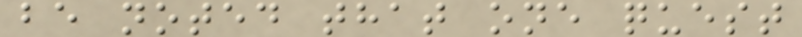be noted that one quest
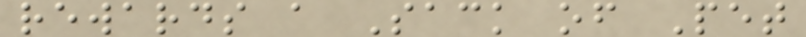rewards a Sack of Pet
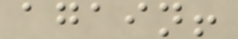again!
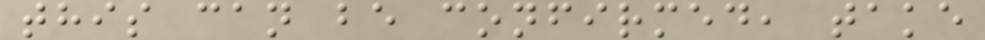this can be confirmed, take
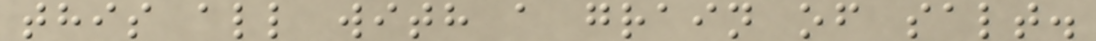this all with a grain of salt.
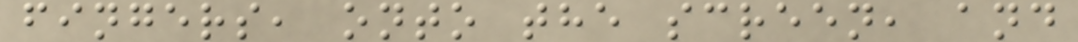fingers, onto the screen, and
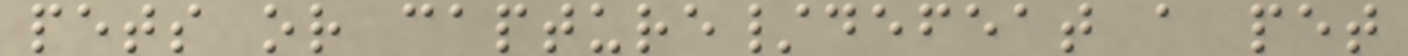pets or capture/defeat a pet
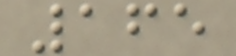165
